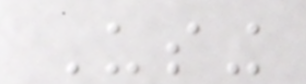Using
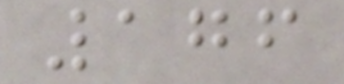176
